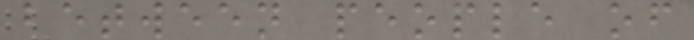between people of
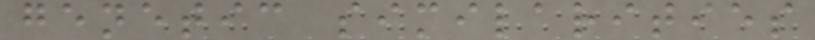genetic similarities
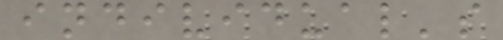individual's
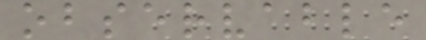observable
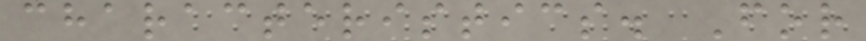characteristics. For
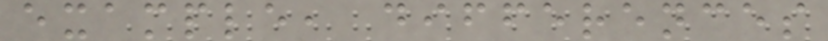example, differences
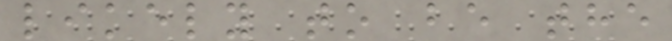likely to be the
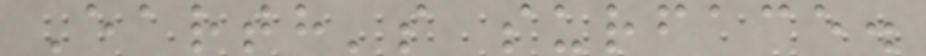Earth's surface.
